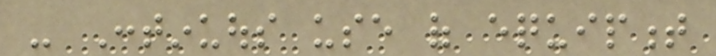- Continuous use of equipment
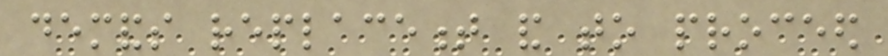demands replacement and to proceed
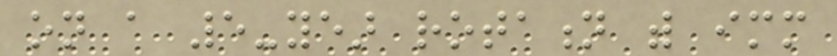on a 5-year rotation with immediate
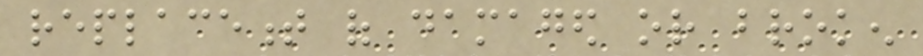replacement of damaged or broken
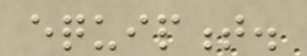equipment.
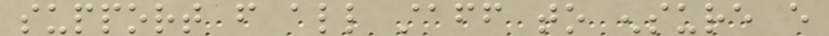support from all staff to ensure every
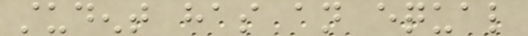student has an equal
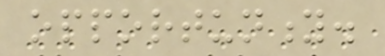opportunity.
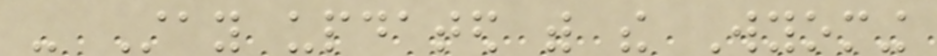- Stay updated with the Wyoming
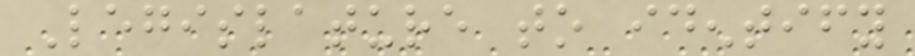Legislature to identify
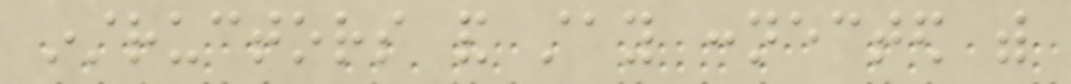instructors and stay connected with
